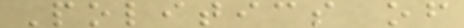Politics of
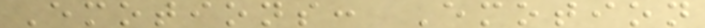Emotions: Emotion
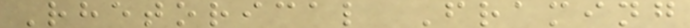Rhetorical Framing
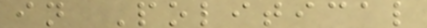in Political
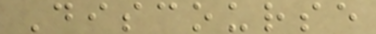Discourse
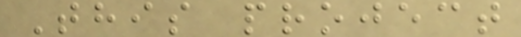This project
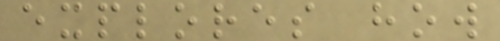explores how
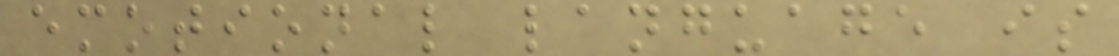emotional language is
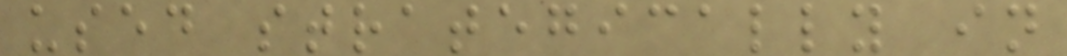used strategically in
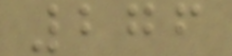276
